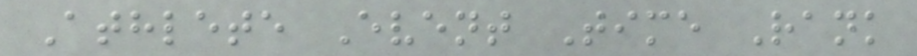Athlete Event Time Rank
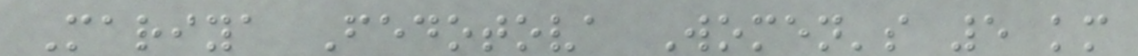Mariya Fedotova Women's 5 km
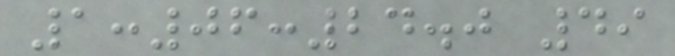1:06:24.0 49
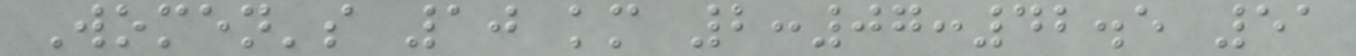Women's 10 km 2:07:42.5 51
